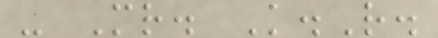- Mr. K.R.
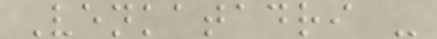Venkatadri -
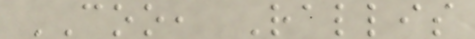COO, Rallis
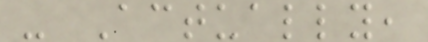- Actually,
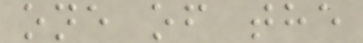one of the
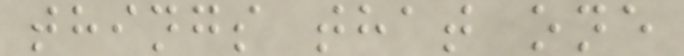things that one
